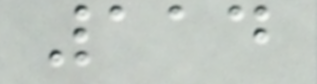114
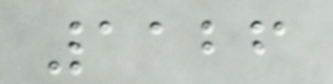1126
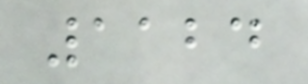1124
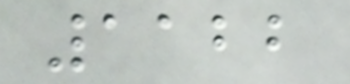1122
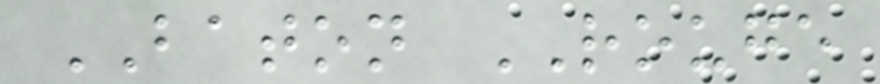BATON ROUGE
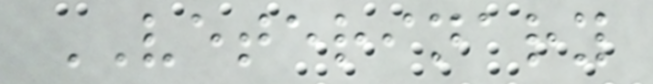VETERINARY
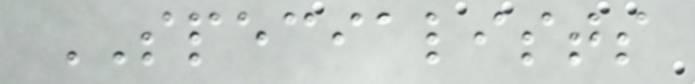SPECIALISTS
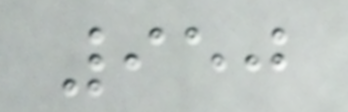950
